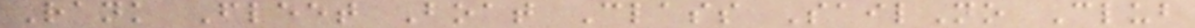Rank Fleet Boat Class SailNo Club
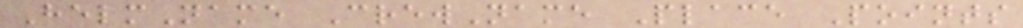HelmName CrewName Place Points
